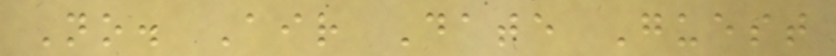No. Air Date Guest
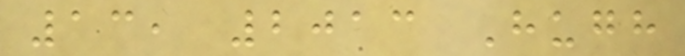13, 2013 Hugh
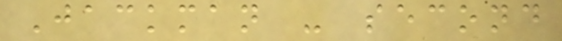Jackman - second
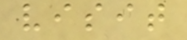visit
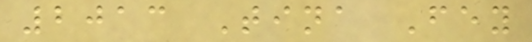2013 Tina Fey
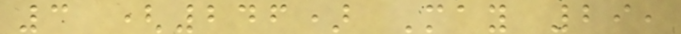3 (246) May 29,
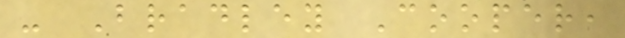- Bradley Cooper,
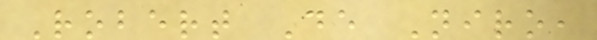Robert De Niro,
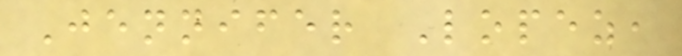Jennifer Lopez,
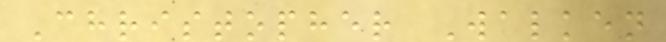Christopher Walken
